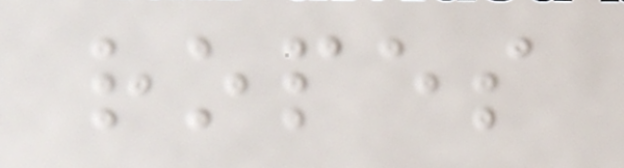ropes
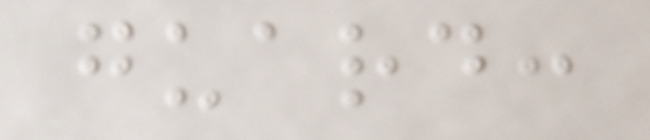guard:
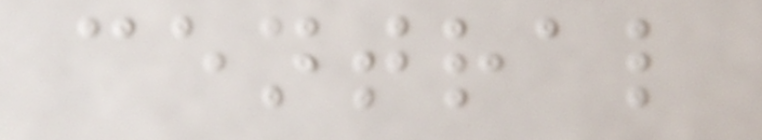central
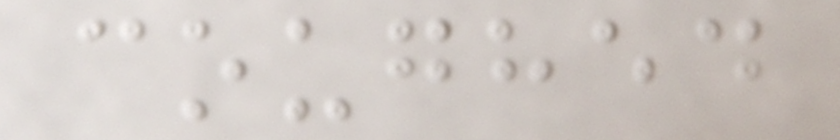coughed
